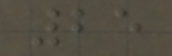25
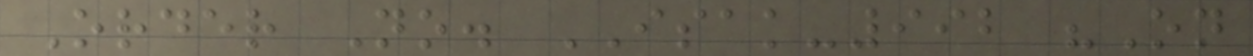Order No. ISAK-992 "On
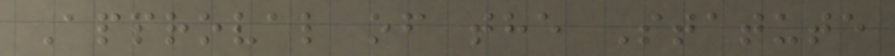Approval of the Statute
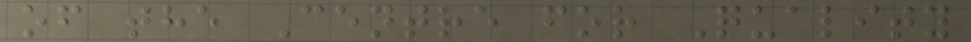of the Centre for Quality
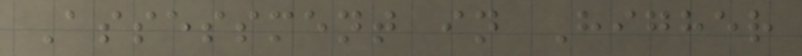Assessment in Higher
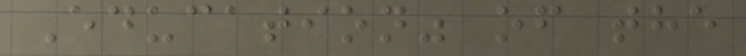Education" of the
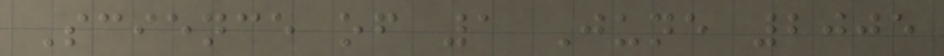Science of 1 June 2005
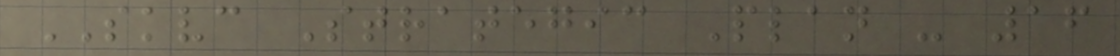SKVC Strategic Plan - 16
